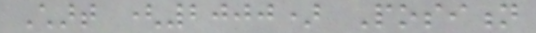Chart (2000) Position
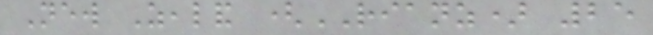New Zealand (RIANZ) 25
